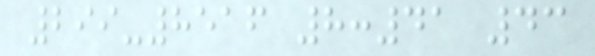299-8516 8:41 43
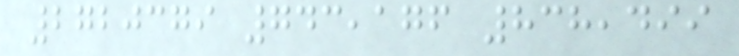2720379 743,176 838,499
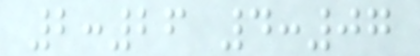2:26 4:07
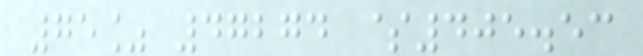75% 47274 $405.53
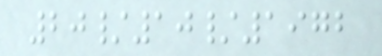20/10/1972
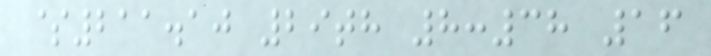$211.10 29th 8:38 16
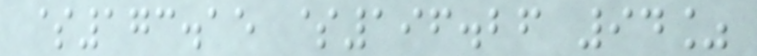$173.15 $196.26 94%
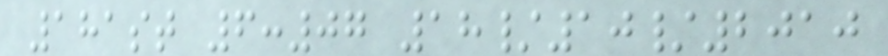181st 6:07 18/10/2010
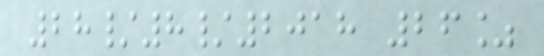28/8/2018 26%
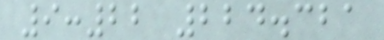9:22 224.321
